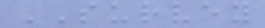SURVEY
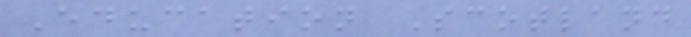Education Scotland
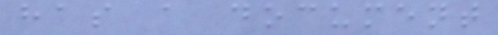has a document
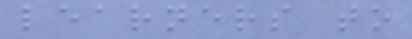learners to
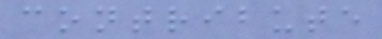contribute
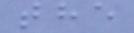the
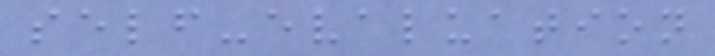self-evaluation
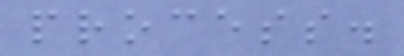process.
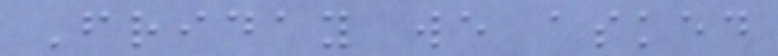Friday we asked
